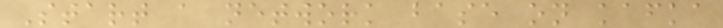Start a network base on kafka
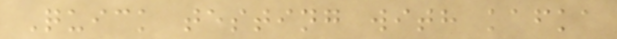Quick testing with kafka
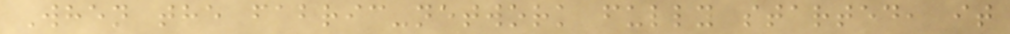When the fabric-network fully started, it
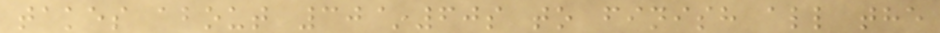takes about 30~60s to finish all the
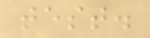test.
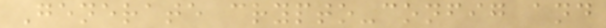Generate crypto-config and
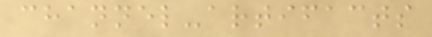channel-artifacts
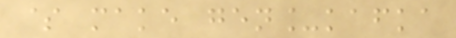$ make gen_kafka
